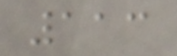113
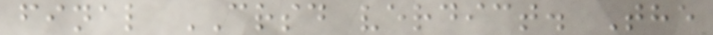final CRSD verdict. The
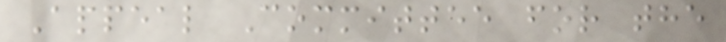Appeal Committee for the
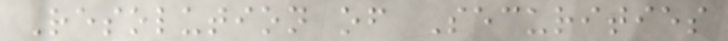Resolution of Securities
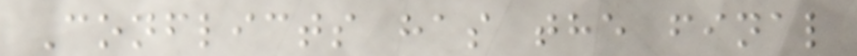Conflicts has the final
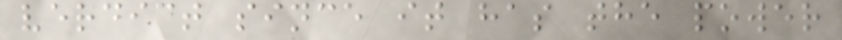verdict since it has the power
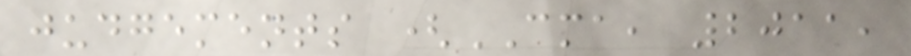judgements (CMA, 2011,
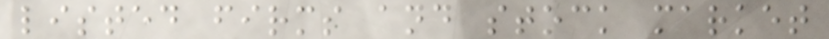listed firms and stock market
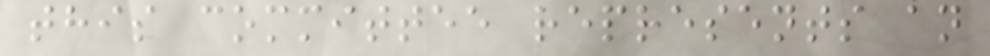this committee represents an
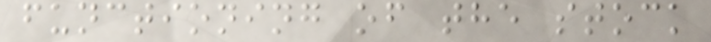functioning of the stock
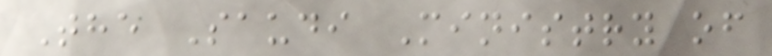The Saudi Ministry of
